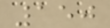150
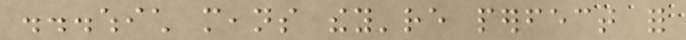...which means they're perfect for
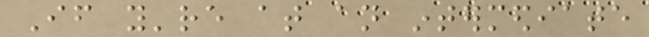If you're at an intermediate
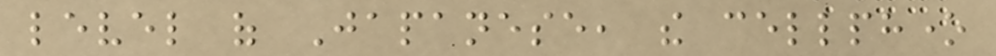level of Japanese, the cellphone
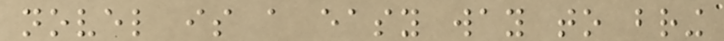novel is a easy way to bring
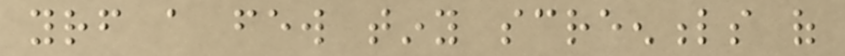yourself a few tiny screenfuls of
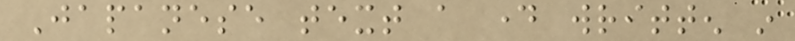Japanese text a day written in
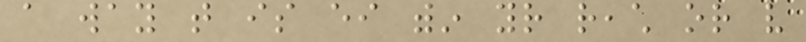a way that is either within your reach or very
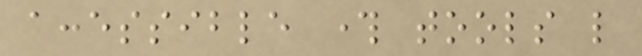accessible through tools like
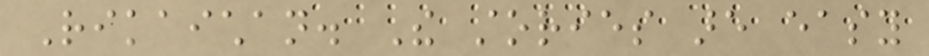Rikaichan. The stories are easy
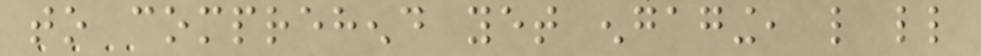to comprehend yet engaging, like little
